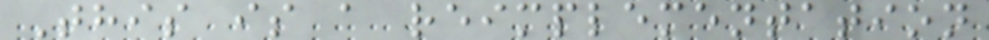This is a reimplementation
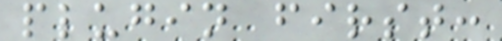plugin first:
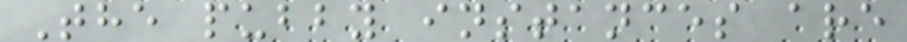The pubby instances are
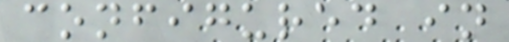configured in
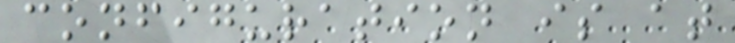configuration is at
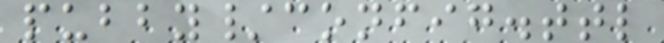pubby/config.ttl
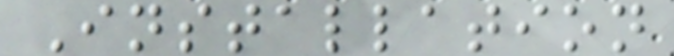Installation
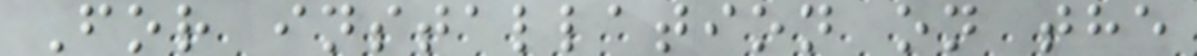For installation on the
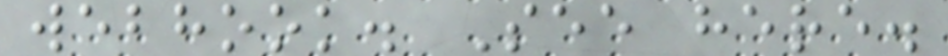webhook. See here.
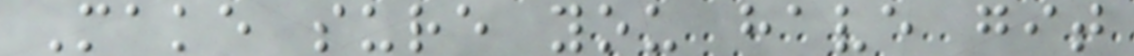Make sure you have git
